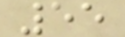55
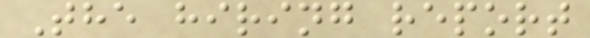The hiring report
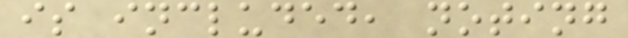is included, noting
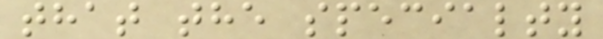that the specialty
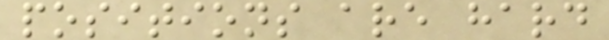positions are hard
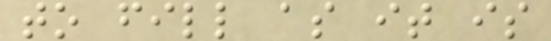to fill as it is
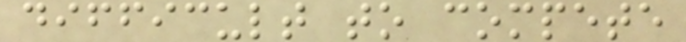difficult to compete
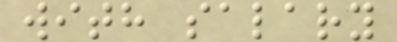with salary
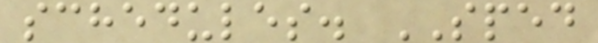schedules. SPED
